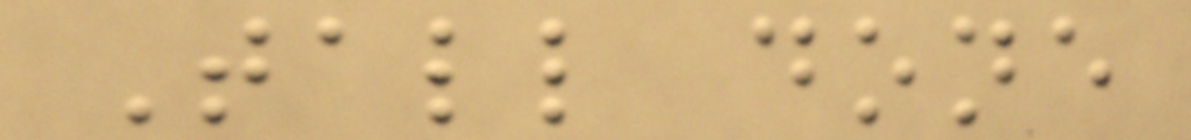Tall done
